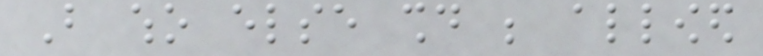But who else should be allowed
